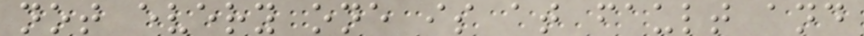not every one is at fault and
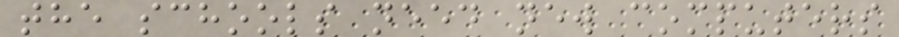the schools need new computers
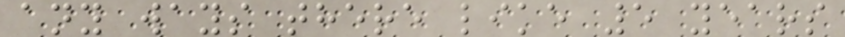any ways there like 5 years
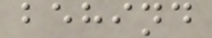behind
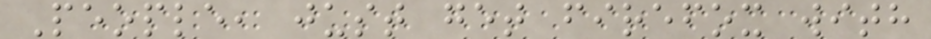People, just get firefox with
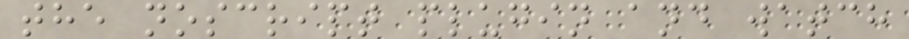the noscript plugin and watch
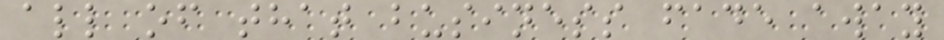all of that business fade away
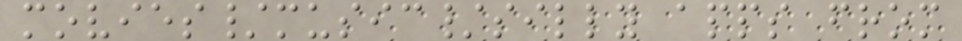movies/music/silly apps from
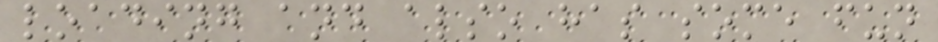loading and also has some fun
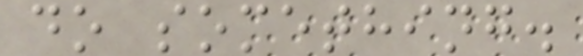do something.
